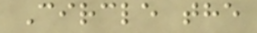Circle the
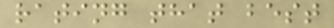rating that best
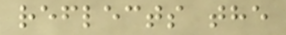reflects the
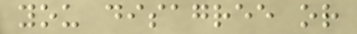you disagree or
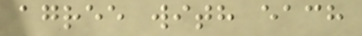agree with each
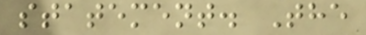statement. The
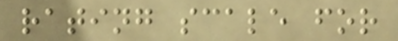rating scale for
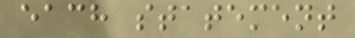each statement
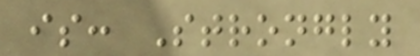is: Strongly
